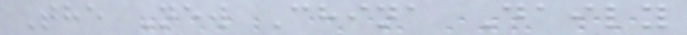The New China Daily
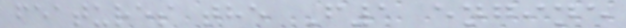features the F1 engine
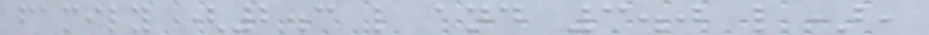family (2.3 l and 3.0 l),
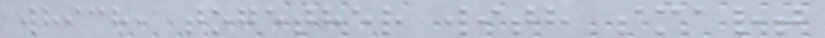which, together with smart
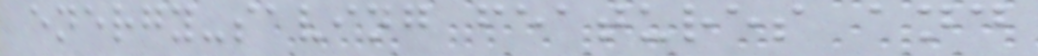energy-saving features and
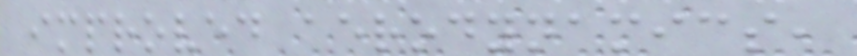improved aerodynamics,
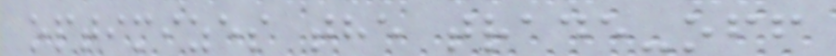optimizes the trade-off
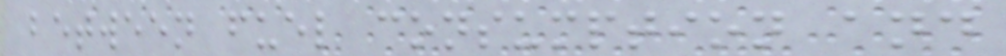between fuel consumption and
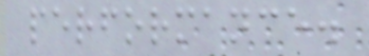performance.
